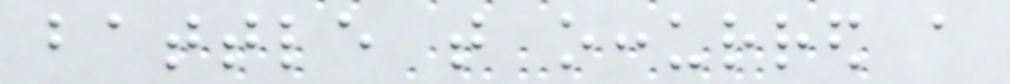battle that occurred a
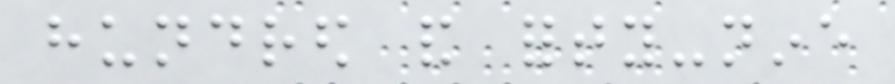hundred and forty-nine
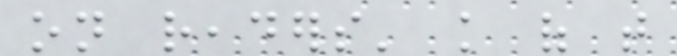on readers' knowledge of that
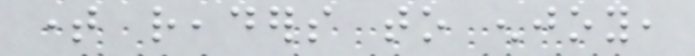time readers to enjoy,
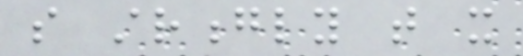so strongly that it
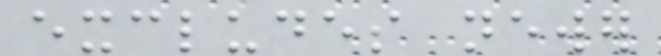excludes newer
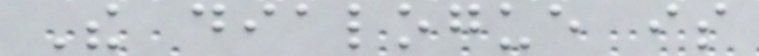The dialogue is
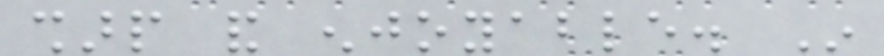sharp and enjoyable. In
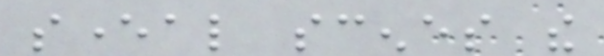several scenes the
